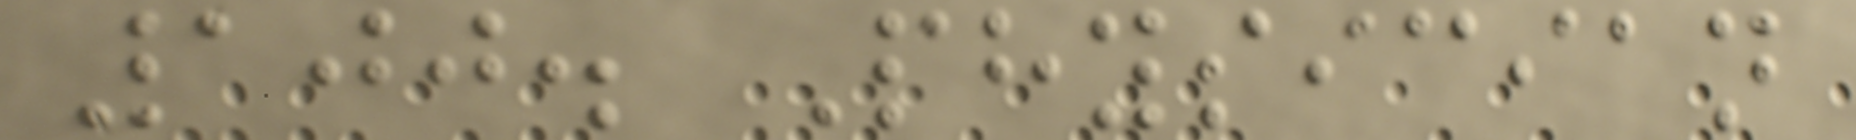100. Physician
